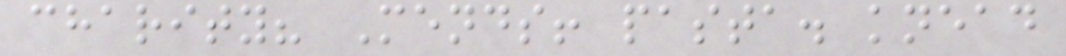charity? Mends! pasta. knead
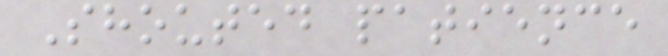Shouted patience
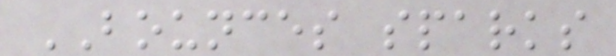BOUNCES sparks
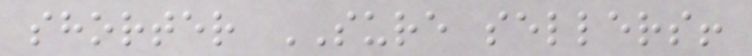shorter SURE sellers!
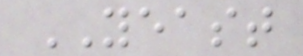YEAST
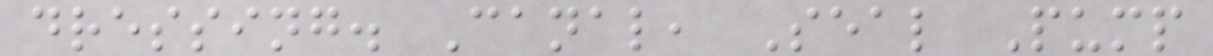dressing. Canal, Seal Pump
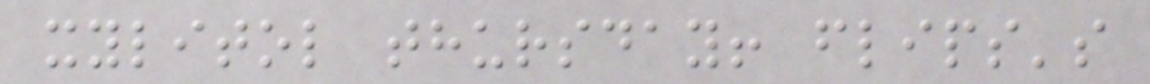xylitol thursday! flips's
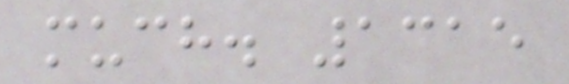much. 1315
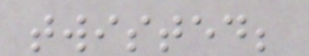twisted;
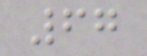67
